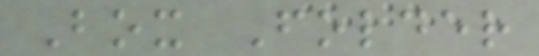Box Folder
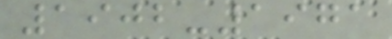1902-1971
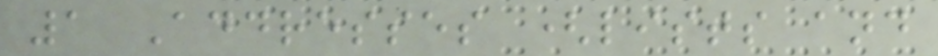1 Addresses (lists and
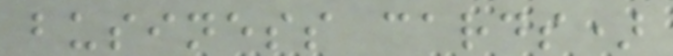business cards)
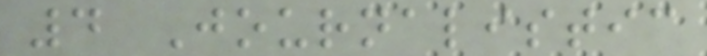4 Journalistic
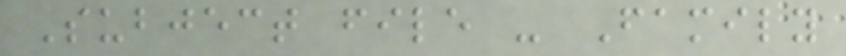Subject file - Family
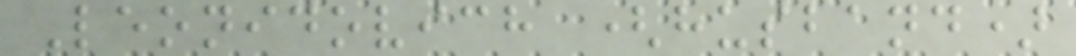Leonidovich (husband)
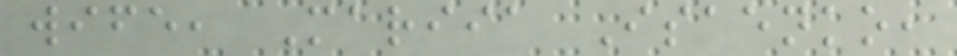wife, Mariia Isaenko,
